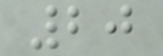20
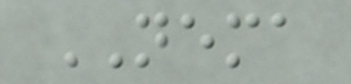NEMA
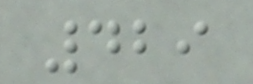429
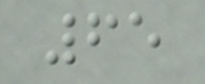65
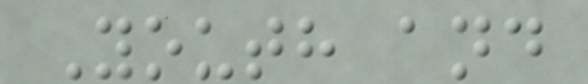Youth and
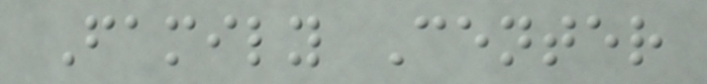Family Center
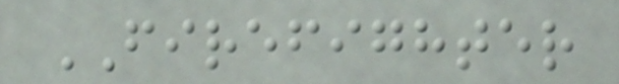FIREFIGHTER
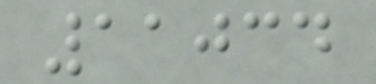11034
